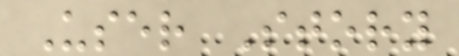User Story
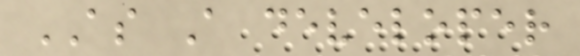AS A developer
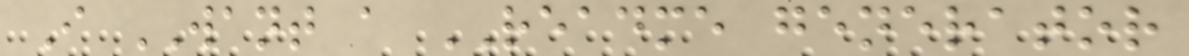I WANT a README generator
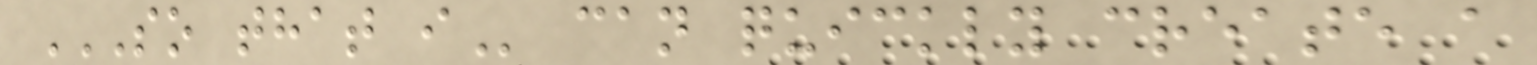SO THAT I can quickly create a
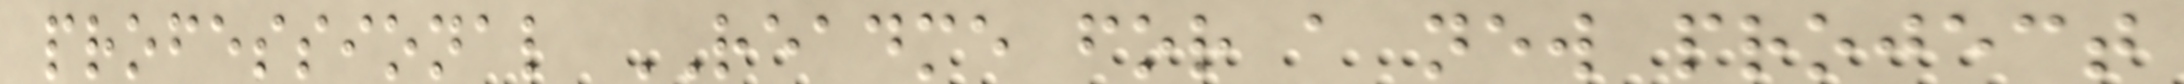professional README for a new project
